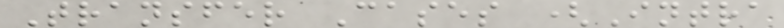Transfer Cases (Intra
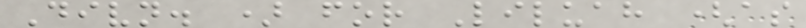Divn. ) for Liluah (as
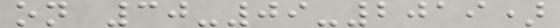on 30-09-2019)
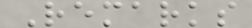Remarks
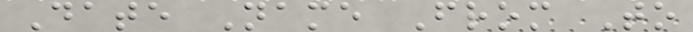Date Name From To
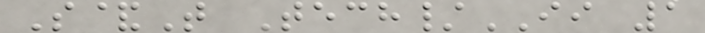S&T Tech/II 1
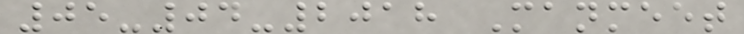05-04-2018 Manmeet
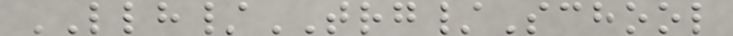LLH/TRG/School
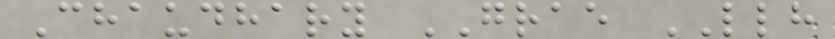Chaudhary GRAE LLH
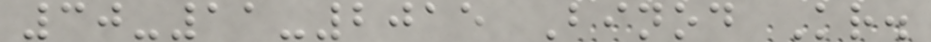30-11-2015 Binod Kr.
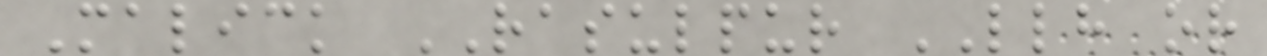Malick RASULPUR LLH or
